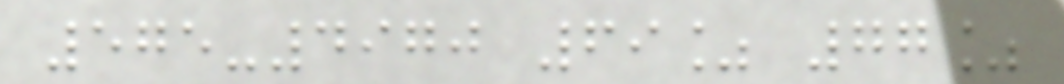575-4970 69% 77%
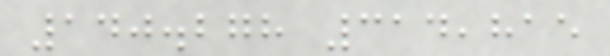140.278 314,815
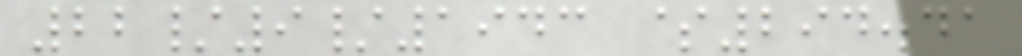22/9/1943 $294.41
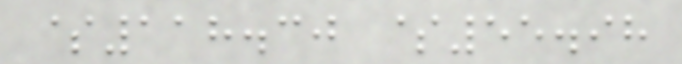$118.30 $55.98
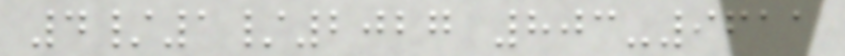4/1/2027 803-9611
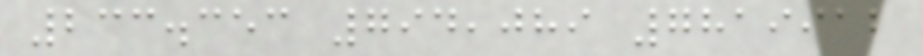233.353 794,089 7819912
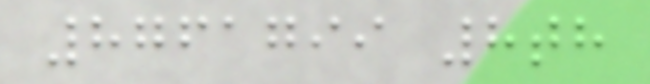8761799 8th
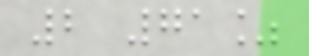2 71%
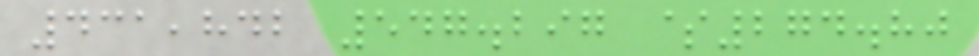431,842 547.297 $274.80
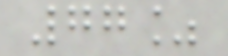77%
